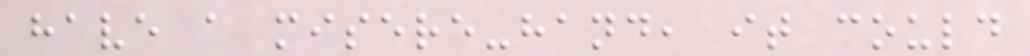have a misere-hand, it could
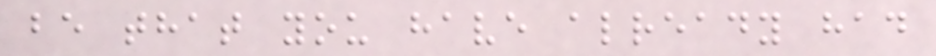be that you have already had
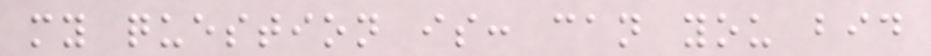my question is: can you bid
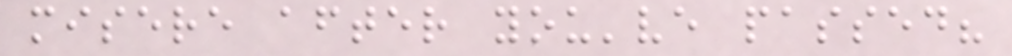misere after you've passed?
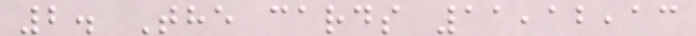2. The cards 11,12,13
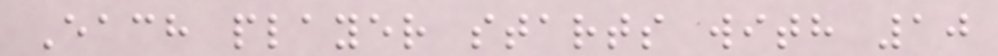Each player starts with 10
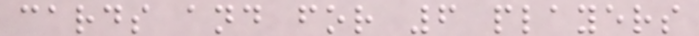cards and for 6 players
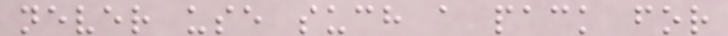never use such a pack for
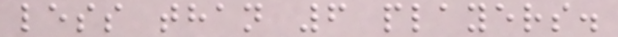less than 6 players.
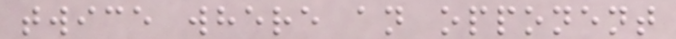twice where an opponent
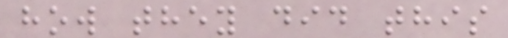how they did this
